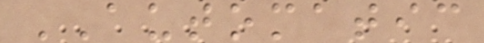AUTOMATIC
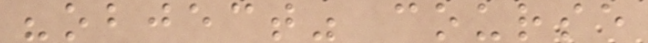"object" course
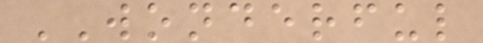WONDERFUL
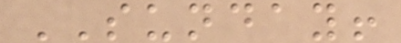SUNDAY!
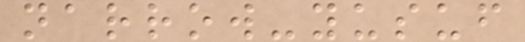narrow-yusuf
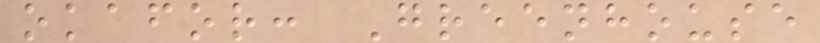okafor: Greenhouse
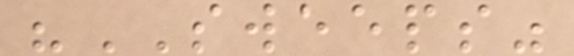"SWEEPS"
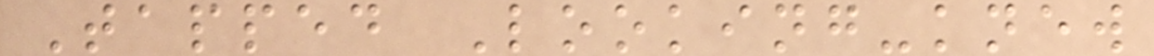Tapped Looking-knew
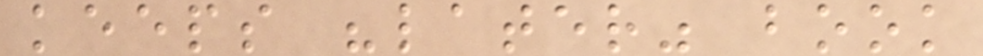keeps "later" book
